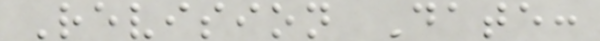Revision Date:
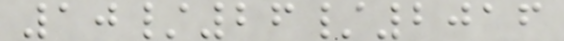10/26/2016
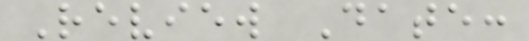Review Date:
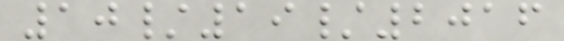10/19/2016
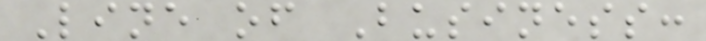Line of Business:
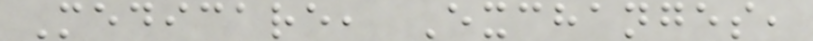Medicare, Exchanges,
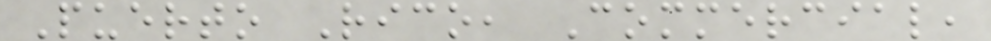Puerto Rico, Commercial,
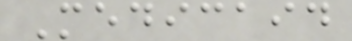Medicaid
